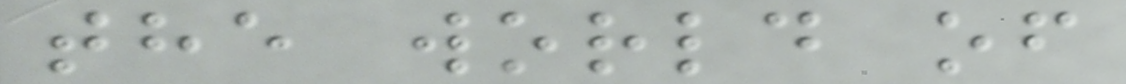the world of
